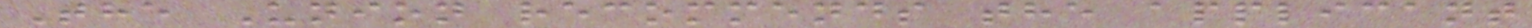The Union recommends the applicant
